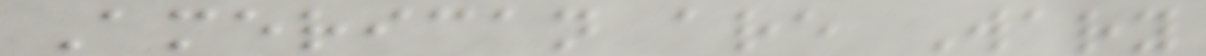American are Wary
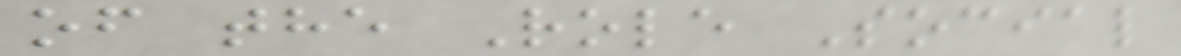of the Role Social
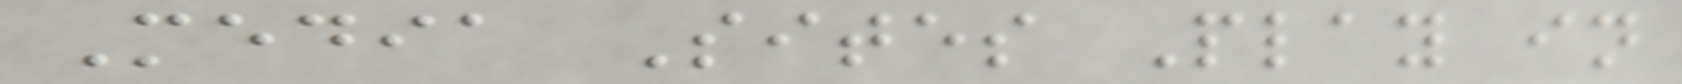Media Sites Play in
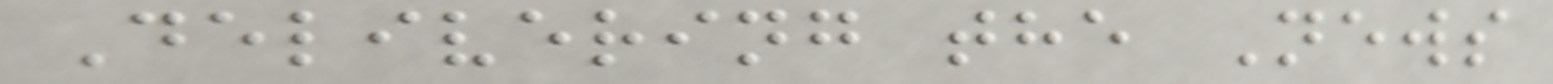Delivering the News
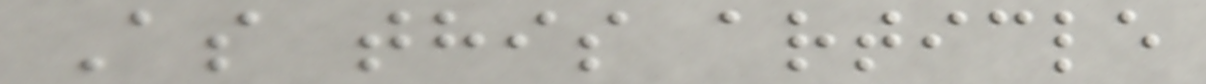As this article
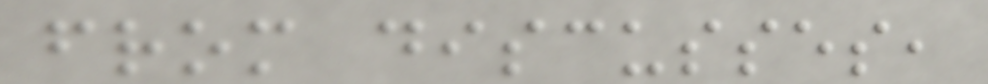from discusses,
